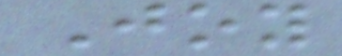Joy
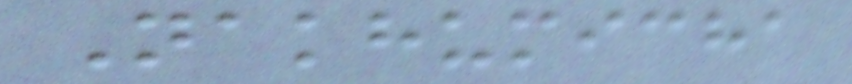Nakhumicha
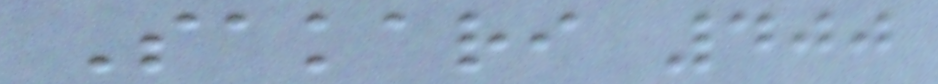Sakari 400
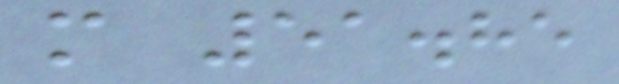m 51.85
